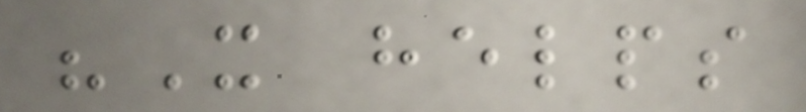"It helps
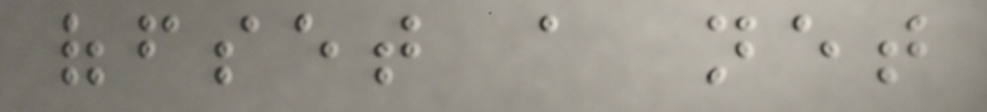offset a net
